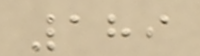189
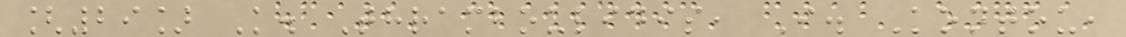[29] K. Thramboulidis, I. Kontou,
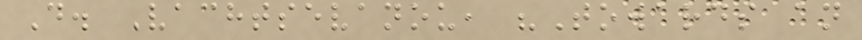D. Vachtsevanou, "Towards an
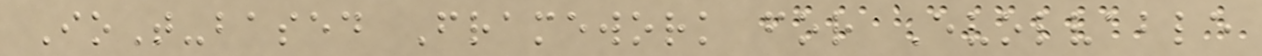IoT-based Framework for Evolvable
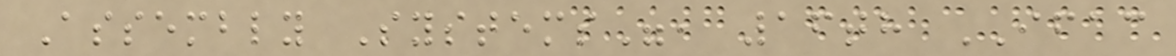Assembly Systems", 16th IFAC
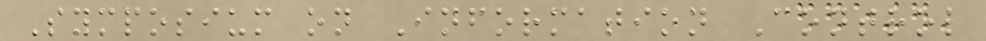Symposium on Information Control
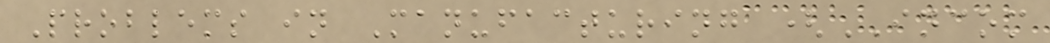Problems in Manufacturing (INCOM
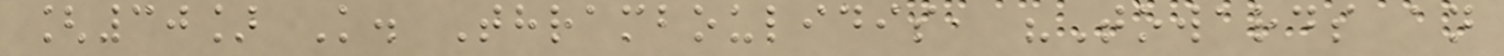[30] K. Thramboulidis, "Towards an
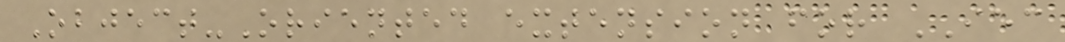Object-Oriented extension for IEC
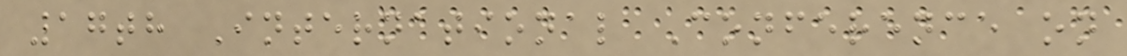17th International Conference on
